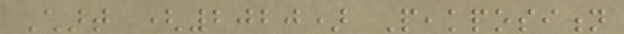Chart (2020) Peakposition
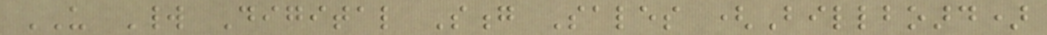US World Digital Song Sales (Billboard)
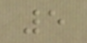5
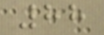88
